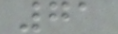71
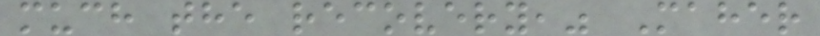much the recovery," Maher
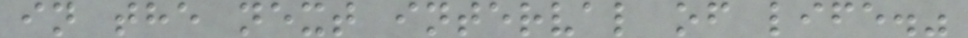in the next interval of life."
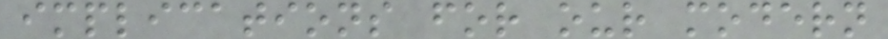implications for our modern
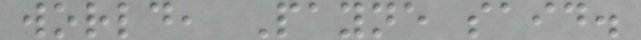world, Payne said.
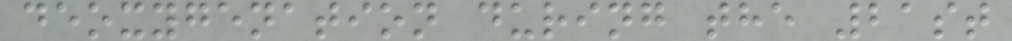deoxygenation during the 21st
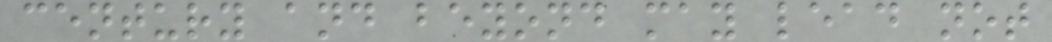century and beyond may lead not
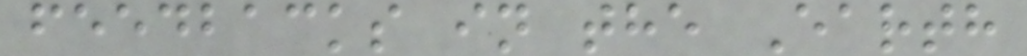feedbacks in the Earth
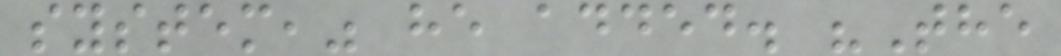system," he added. "The
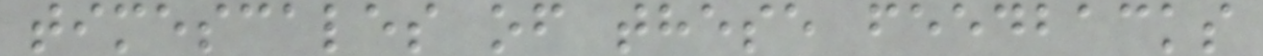timescales of these feedbacks
